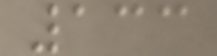133
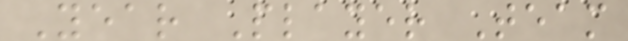Year Player Team
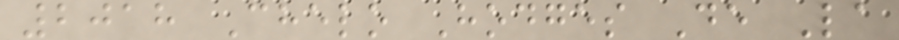2018 Chelo Hodges De La
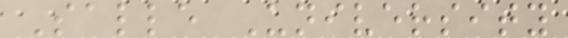Salle University
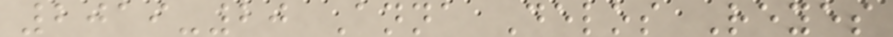2019-20 Anna Delos Reyes
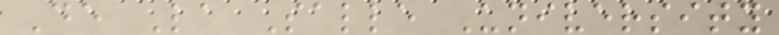De La Salle University
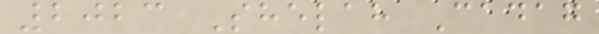2023 Shelah Cadag
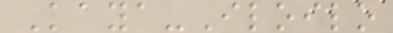Kaya-Iloilo
